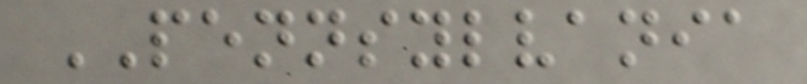PENNSYLVANIA
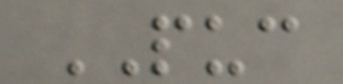PUC
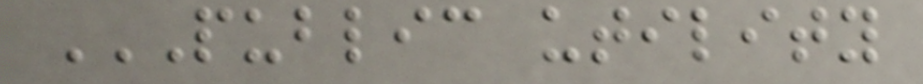PUBLIC UTILITY
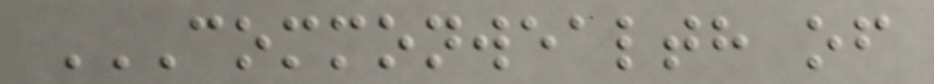COMMONWEALTH OF
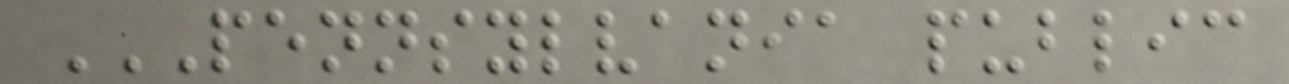PENNSYLVANIA PUBLIC
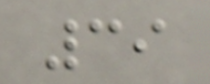39
